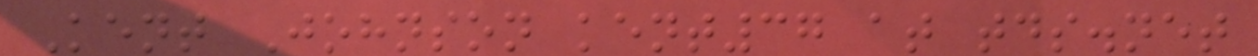Kent Johnson kent37 at tds.net
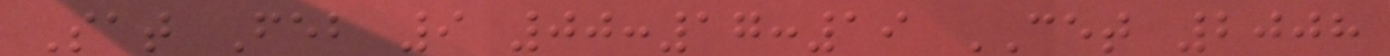Sat Feb 9 00:17:19 CET 2008
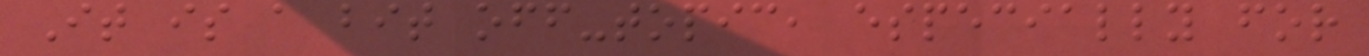It is a bit off-topic, especially for
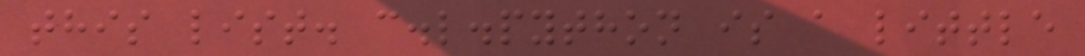this list. c.l.python is a little
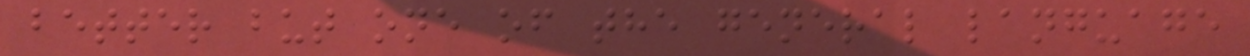better but one of the general language
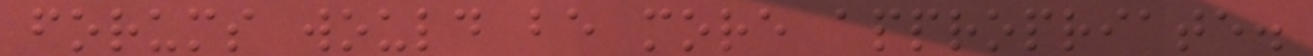forums would be more appropriate.
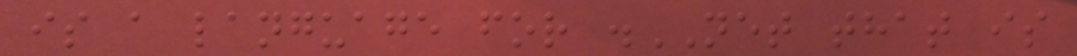is a language for .NET that is
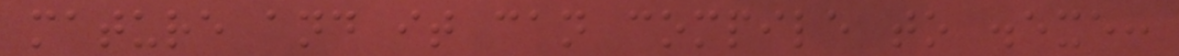mature and it can compile to .exe:
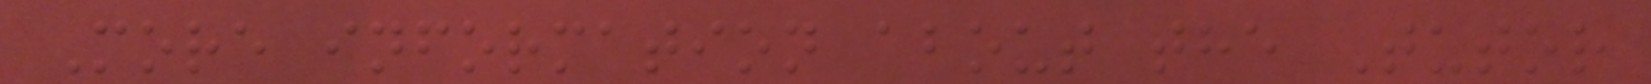More information about the Tutor
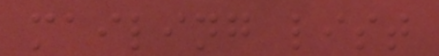mailing list
